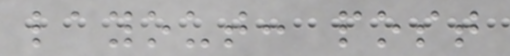layout: post
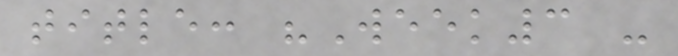title: "Week3 -
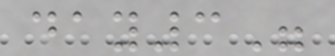day3"
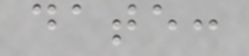date:
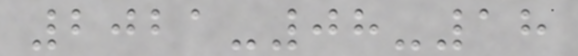2021-08-18
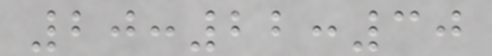20:22:30
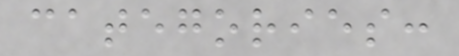categories:
